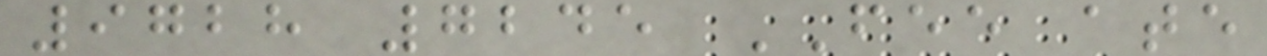9728 7245 FEE ate
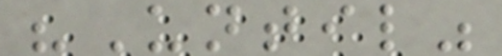"Until"
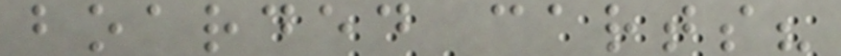boarded carts?
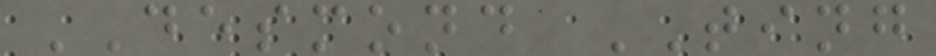DESMOND TING
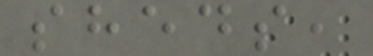sheds,
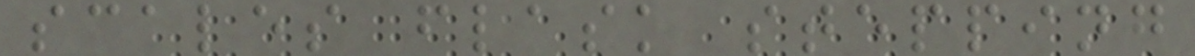scales flask stepping
